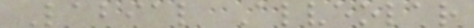Labial Alveolar
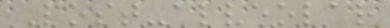Post-alveolar
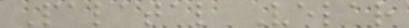Palatal Velar
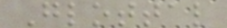Glottal
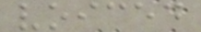voiced
